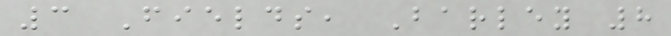3 Fields, Barley 8
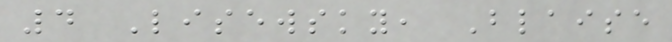4 Lisewsky, Blaise
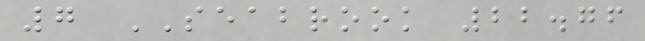7 SEABROOK 22.76
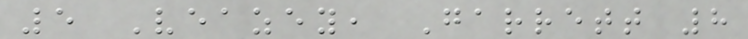5 Veazey, Garrett 8
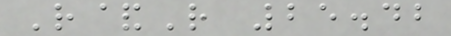R&R 25.42
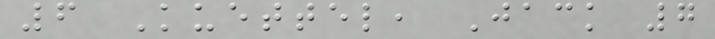6 Kuettel, Jack 7
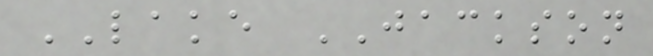LAKE JACKSON
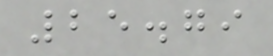25.79
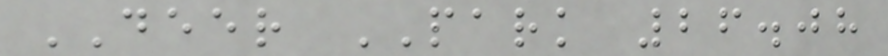DEER PARK 26.08
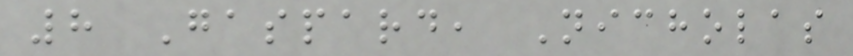8 Gaspard, Nicholas
